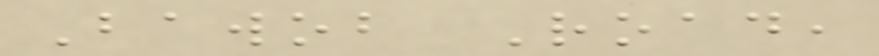Bawob Road,
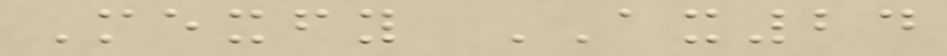Mexfy AX24
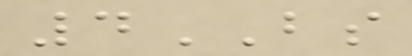4BS
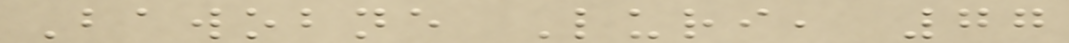Bawobne Luri, 77
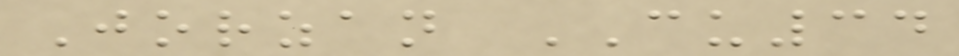Jorzan CU34
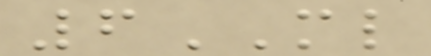6ML
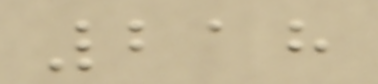218
